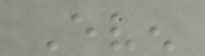Even
